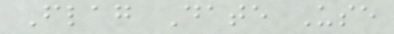Flag Date Use
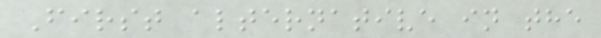First alternative in the
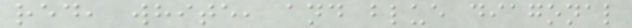red, white, and blue diagonal
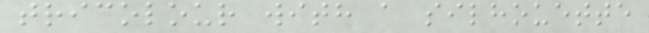tricolour with a silhouette
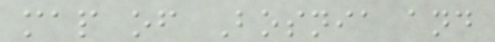map of Bosnia and
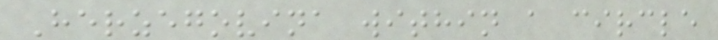Herzegovina within a circle
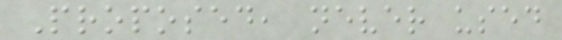Proposed, never used
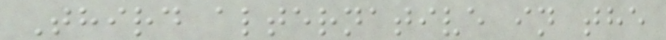Third alternative in the
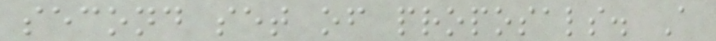second set of proposals. A
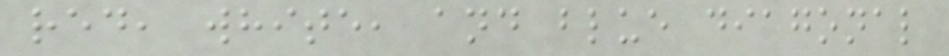red, white, and blue diagonal
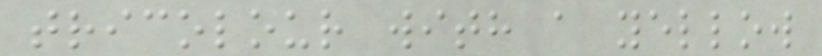tricolour with a yellow
